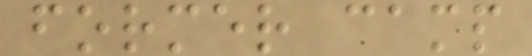former camp
